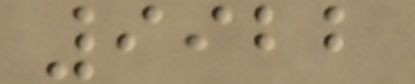9922
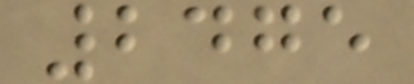2475
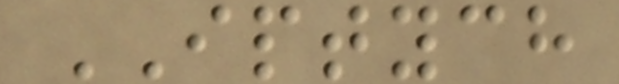IPTYCH
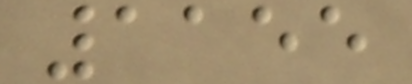1155
